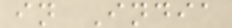in India
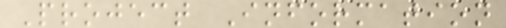Project Information
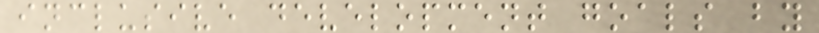inclusive development goals by
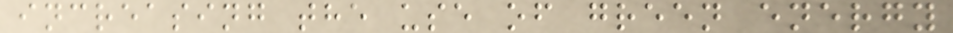increasing the use of green energy
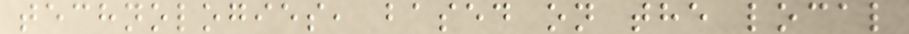technologies, based on the local
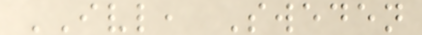IVL, Sweden
